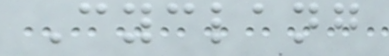Cyclang
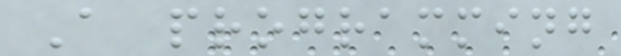A programming
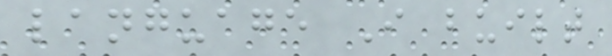language I built
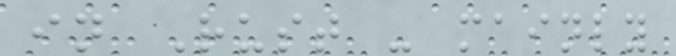in Rust - mainly
